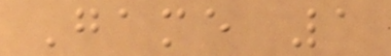Game 1
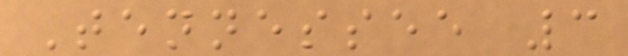Tennessee 3
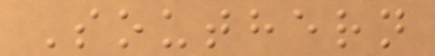Southern
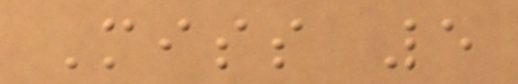Miss 5
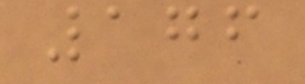176
